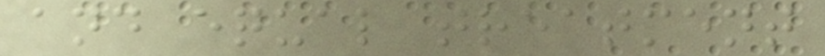and equal treatment
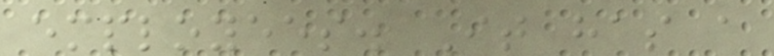employees. It has a
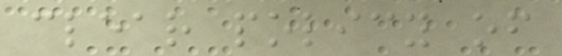clear policy of
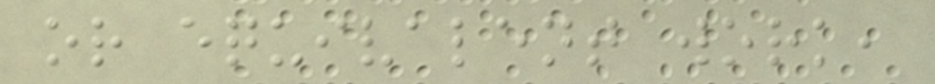or equivalent work,
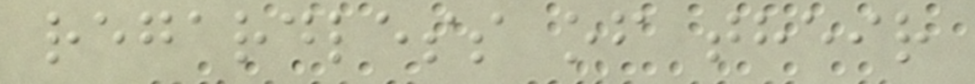regardless of their
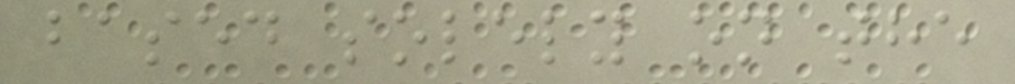based solely on the
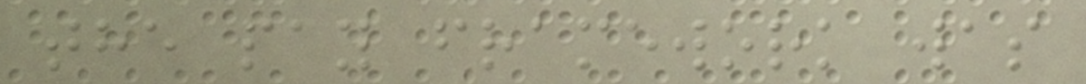the pay framework was
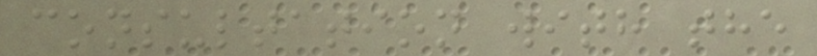consultation with the
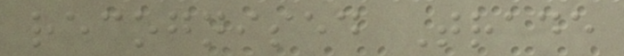recognised Trade
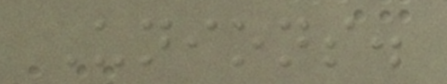Unions.
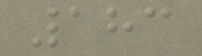183
